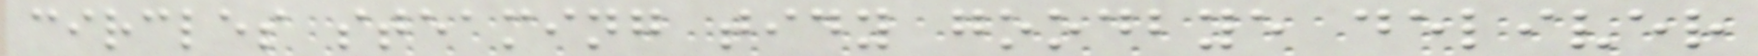circles steaming tidy goodbye deliver
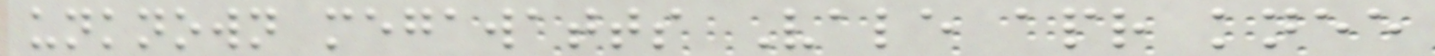unknown megawatts Vale apr knee
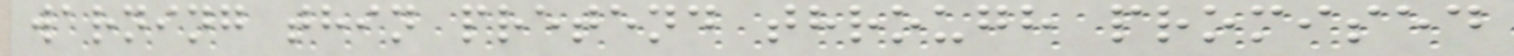warning thin pretend through promised
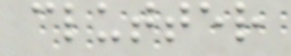clutter
